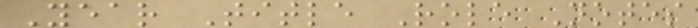Year Title Role Notes
